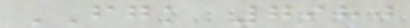FGK 7980
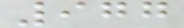977
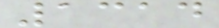1314
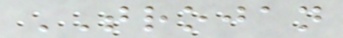TROJAN
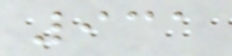931
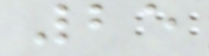25
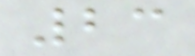23
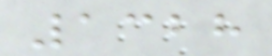1328
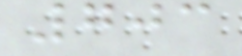703
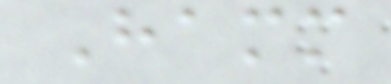Hamm
